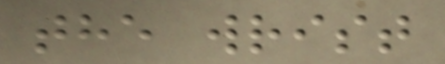the wrist
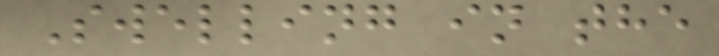Swelling in the
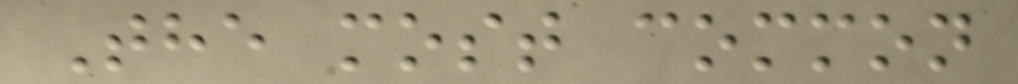The most common
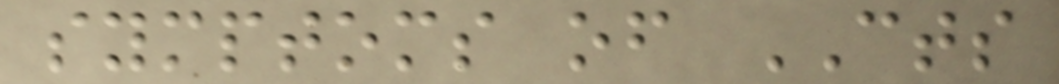symptoms of CTS
